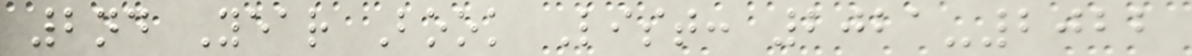2nd Year Book List: 2021-2022
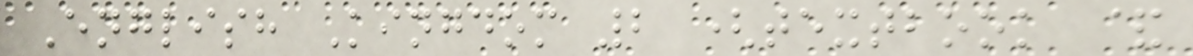English Kingdom 2 (textbook &
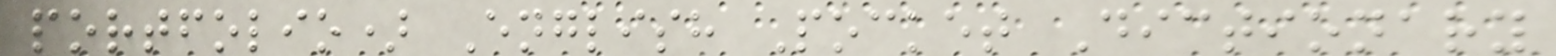portfolio) English Pocket Dictionary
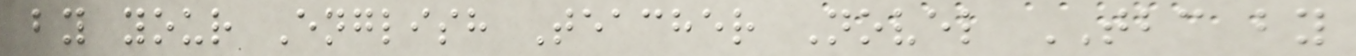by your English Teacher Novel TBC by
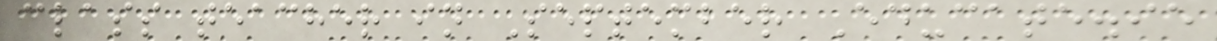class teacher in September Educate.ie
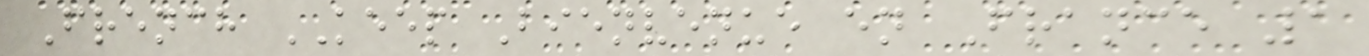French KEEP Bienvenue en France 1
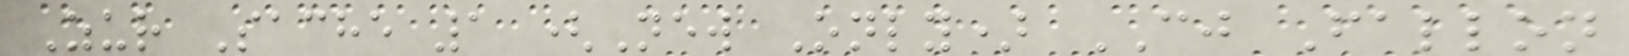Zur Sache 1 (New Only) CJ Fallon
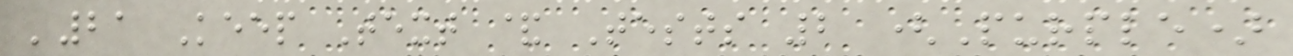'21 Keep Text & Tests 2 (Purple)
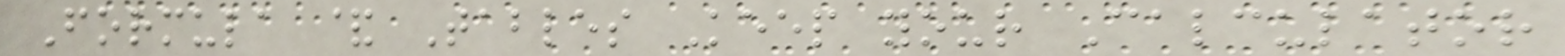Formula & Tables Keep your Calculator
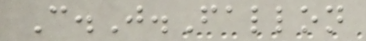C.J.Fallon
